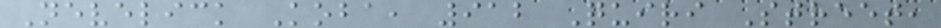Nevelick Koba, 912 Quiri Street,
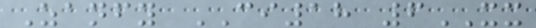Zanfy CI18 6XX
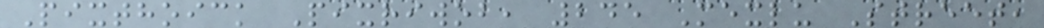Pixthoick Pixriwob, 245 Mexlu Street,
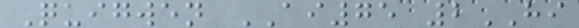Quigwen AI75 2HI
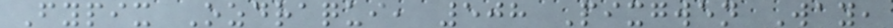Fypix Ozdraqui, 508 Pixgwen Way,
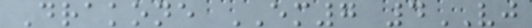Drakone EM7 4VJ
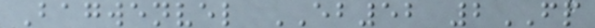Bagwenvel EB52 2FP
